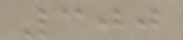300
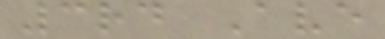3rd Ave
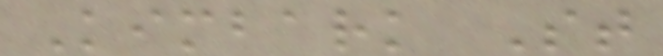Kimbark St
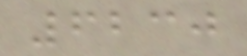6230
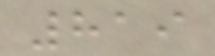819
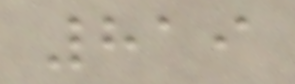819
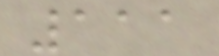111
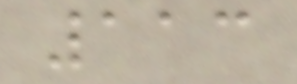113
